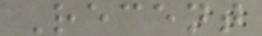Recent
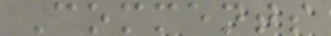Comments
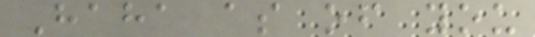Haha as of you
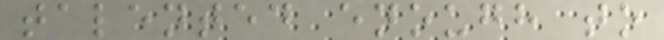talented enough to
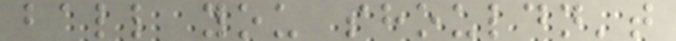ball you shouldn't
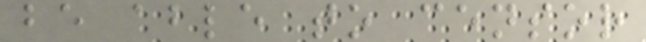be able to censor
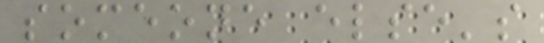someone else's
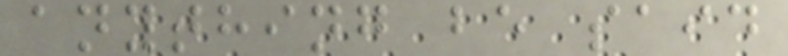anything be said
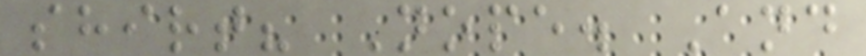shirt? Nope. And
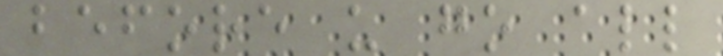before u go all
